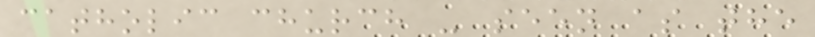catholic church - seen as the
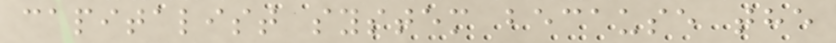capitalist system because the
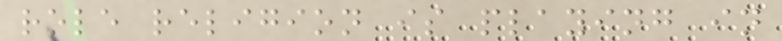role religion is playing in
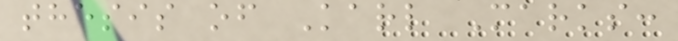thesis of Karl Marks:
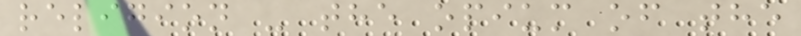religion - the opium of the
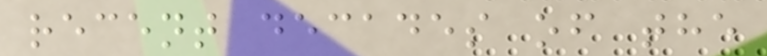recent decades of the
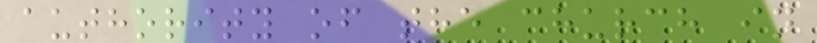authority of the church in
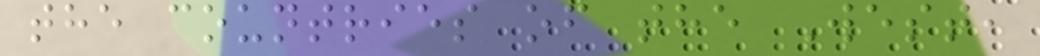the countries of the West,
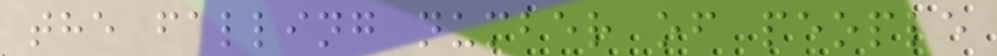the falling number of people
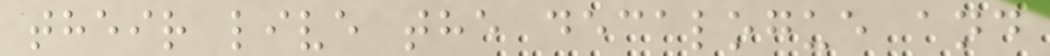their live the decalogue and
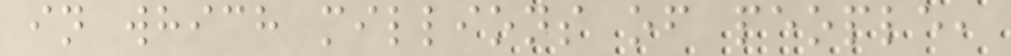in which millions of people,
